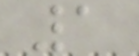1
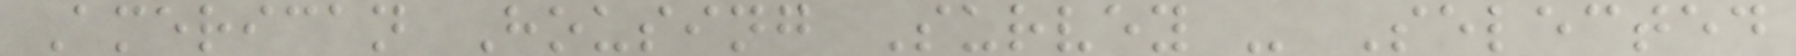American Housing Survey - Selected
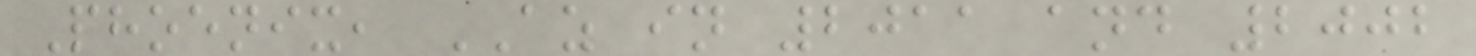Phoenix, AZ in 2011 and 2002
